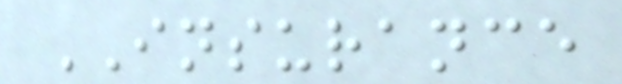INSURANCE
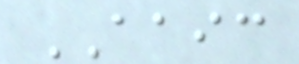AAIC
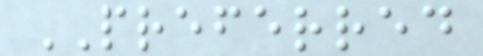PREFERRED
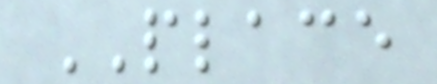PLACE
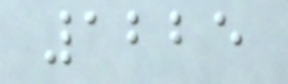1225
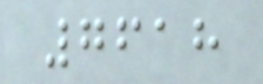7618
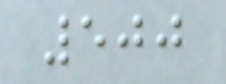500
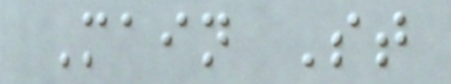Main St
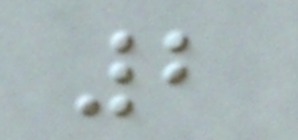2
